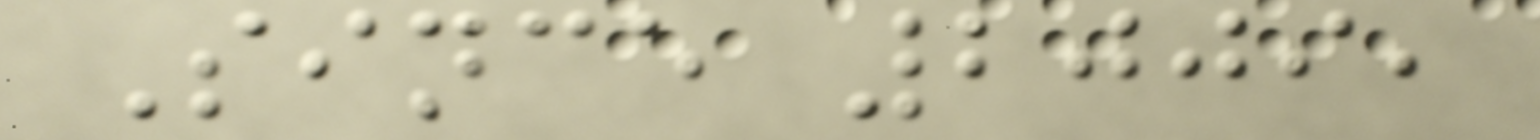Since 2009,
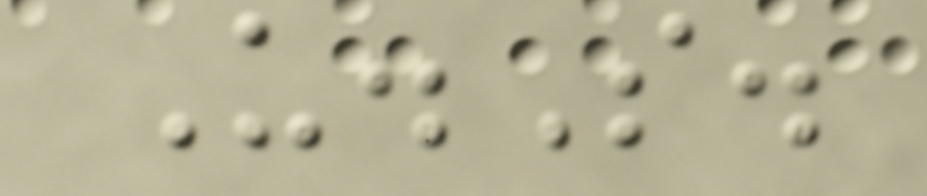U.S.
